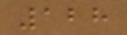128
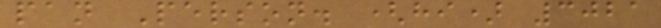pan Person. (hi) 3021
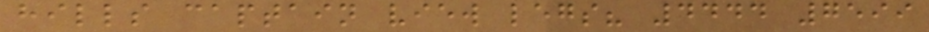hills captain view legs? 4444 7599
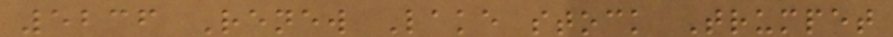5236 Renew Lake stock Trumpet
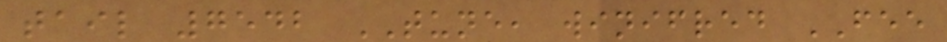tail 7542 TUNE, winifred FEE
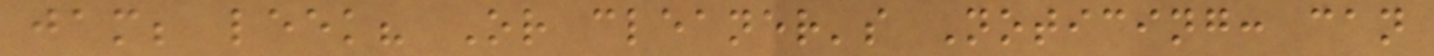jam; leek? Or cleaner's Noticing: can
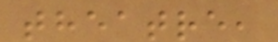theatre,
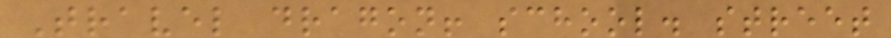Travel dragon! school. street
